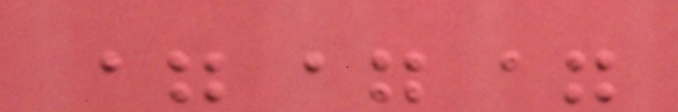===
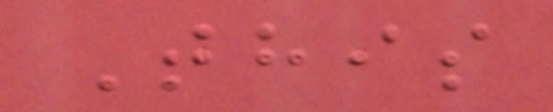This
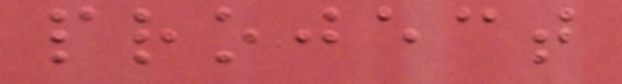project
